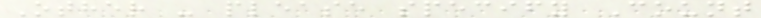Other - please specify Count
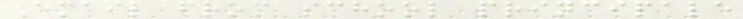Email from school principale
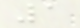1
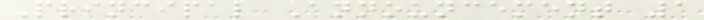Principal Announcement 1
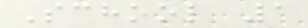School 1
